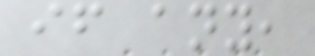if any,
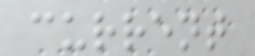current
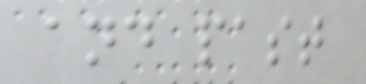and past
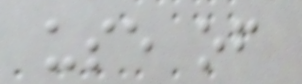use of
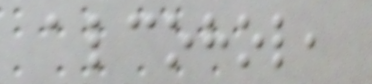alcohol,
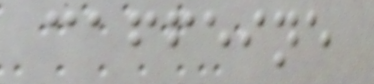caffeine
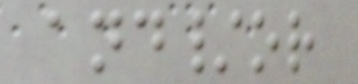and/or
